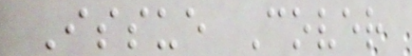Issue Cover
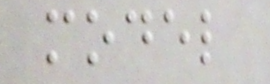model
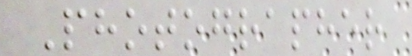Photographer
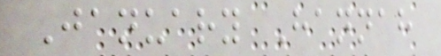January Hannah
